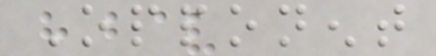Opponent
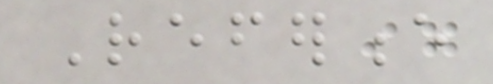Reference
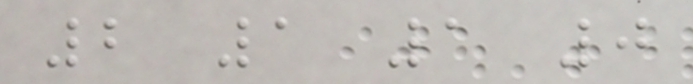2 1 1 0
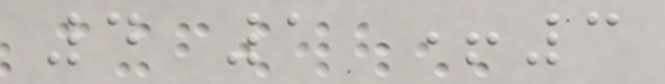4 1 +3
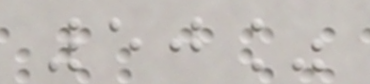50%
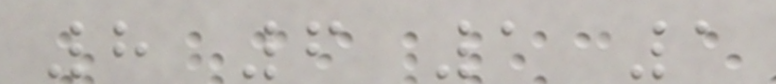8 6 1 1
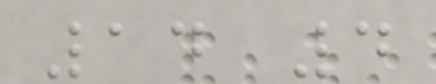14 4
